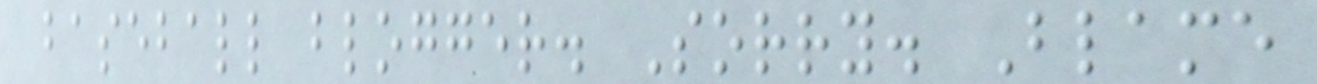baseball blogger. Sorry. Blame
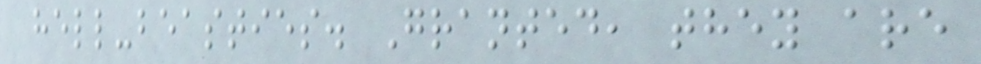hell-beasties. Granted, they are
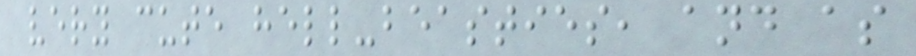very cute hell-beasties, and as
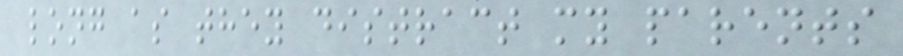long as they distract my parents
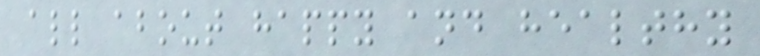all about happy and healthy
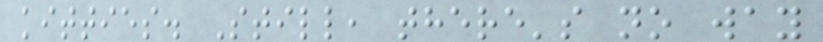kitties. Still, there's no way
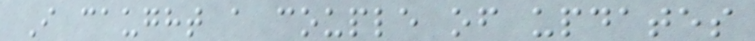I caught a couple of updates
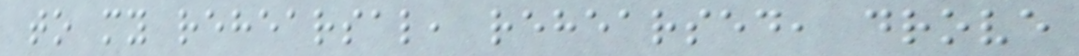to my rehearsal, rehearsed, drove
